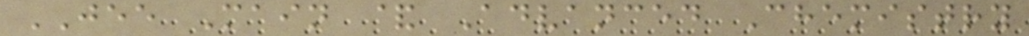JEE Main & Advanced Chemistry
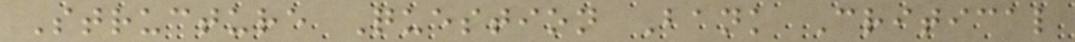Structure Question Bank Critical
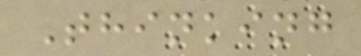Thinking
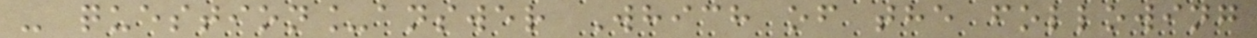- question_answer Which of the following
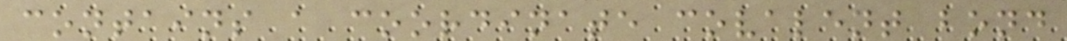contains a coordinate covalent bond
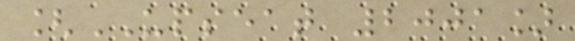[UPSEAT 2001]
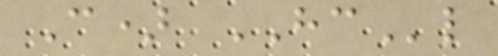C) HCl
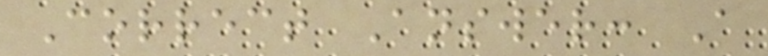Correct Answer: A
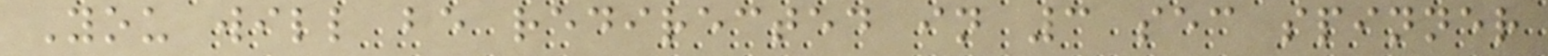You will be redirected in 3 sec spinner
